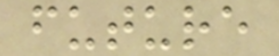future
